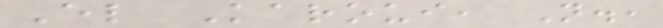El Karoui, N.,
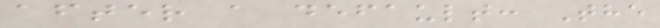after a default: The
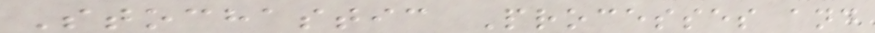Stochastic Processes and
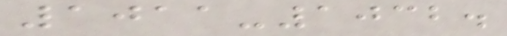1011-1032.
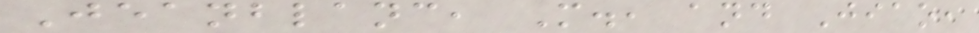Jeanblanc, M., and Jiao,
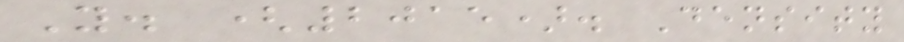Y. (2015). Density
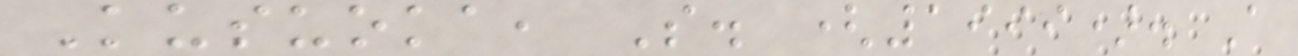Kusuoka, S. (1999). A
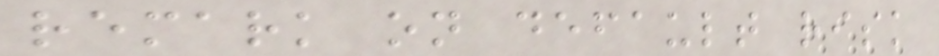remark on default risk
